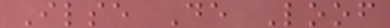Ilse De Loof
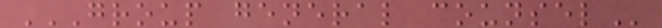GROUP GENERAL COUNSEL
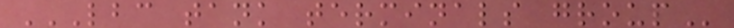LBC TANK TERMINALS GROUP
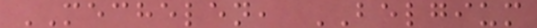MECHELEN, BELGIUM
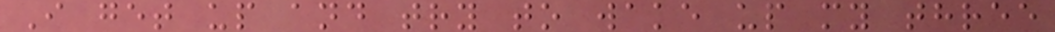I get up and try to wake up my three
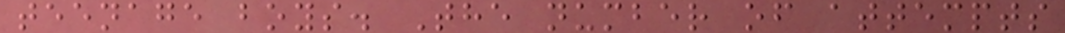teenage boys. The number of attempts
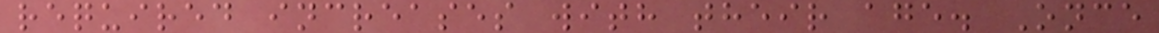required increases with their age. Once
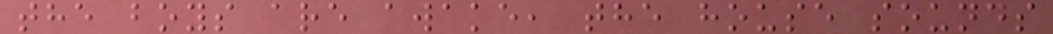the boys are awake, the house sounds
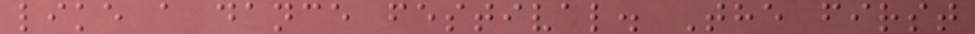like a dance festival. The first
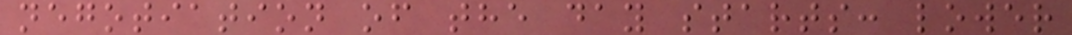negotiation of the day starts: lower
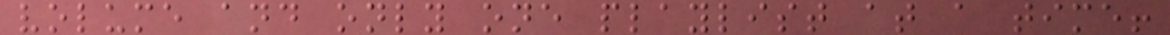volume and only one playlist at a time!
